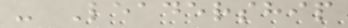- Leadership
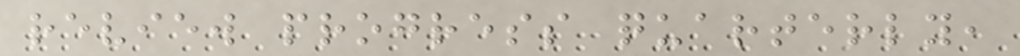review progress quarterly,
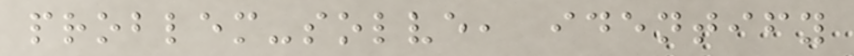problem-solve, identify
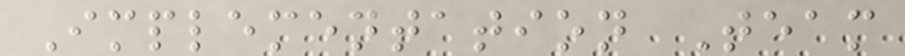Implementation Team
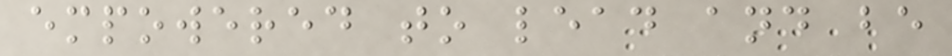empowered to lead and be
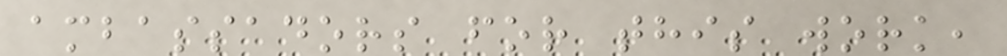ambassadors for this work,
